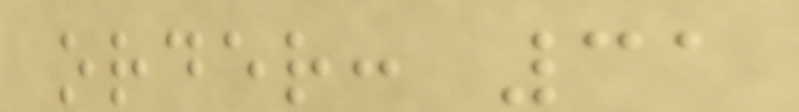order: 31
